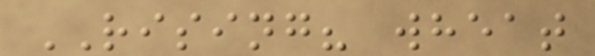RISING? wheat
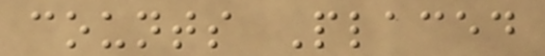counts Placed
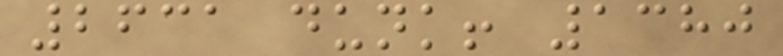2631 dunk! 1380
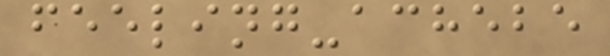feeling-achebe
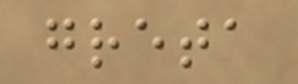greta
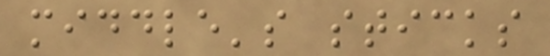middle's sticks
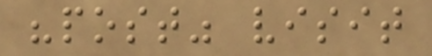"post" visit
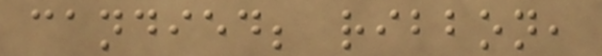candied; ribbon,
